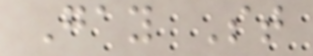Gay St
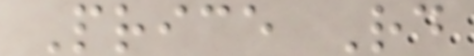Price Rd
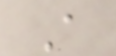A
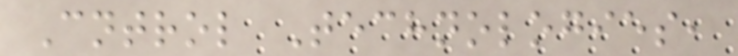Cntrol Technologies,
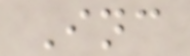Inc
